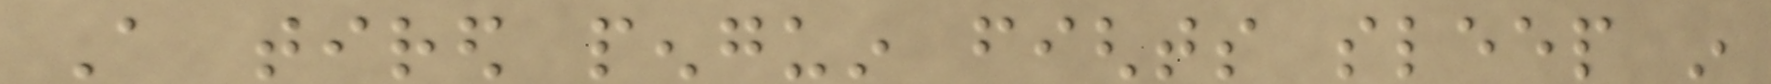A tired penguin fights sleep in
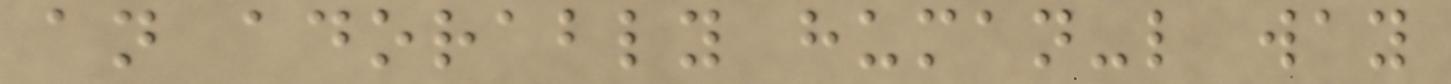an adorably human-like way
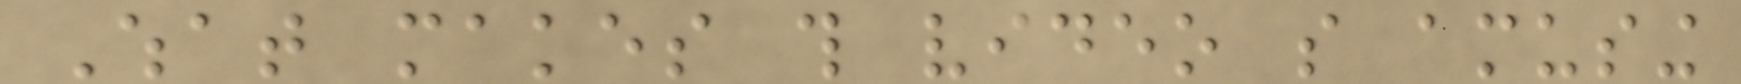What makes this video so amusing
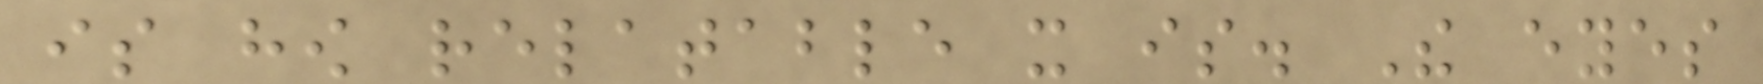is how relatable it is. The eyes
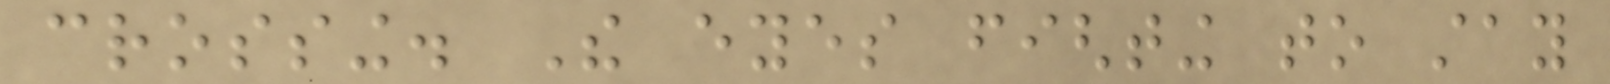crossing. The eyes fighting to stay
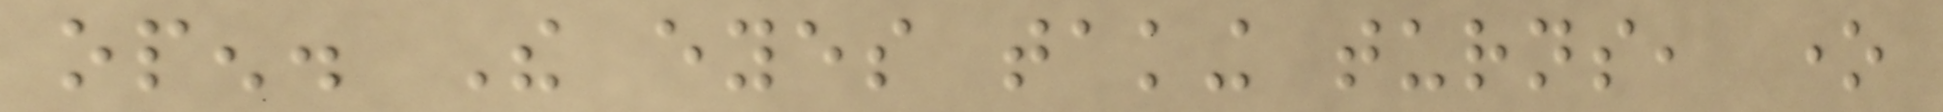open. The eyes taking turns, one
